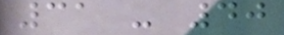31 - 40
